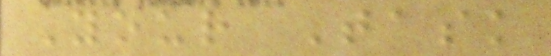Your Task
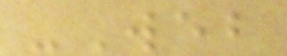-Web
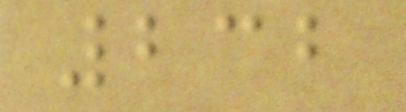232
